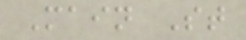Main St
